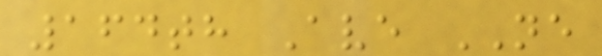164th Ave NE
